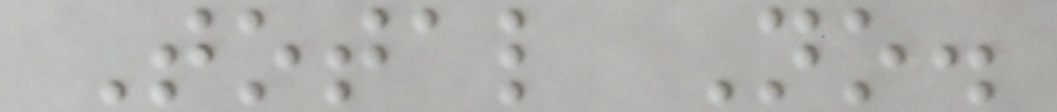Total No.
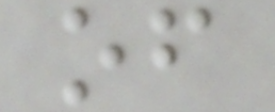of
